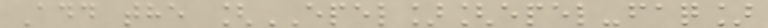Add the [EPEL][epel-faq]
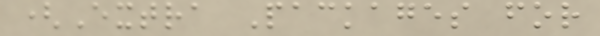(Extra Packages for
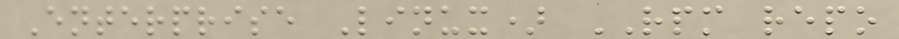Enterprise Linux) RPM repo
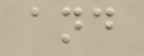and
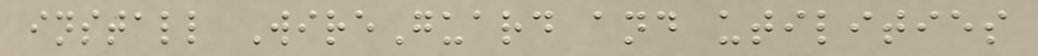install WireGuard and utilities
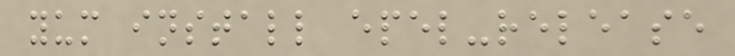yum install epel-release
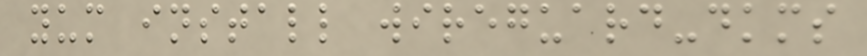yum install wireguard-dkms
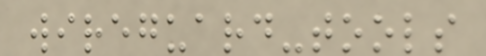wireguard-tools
